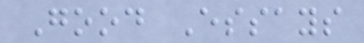Good Essays
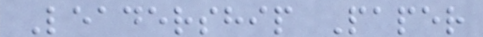Leadership Paper
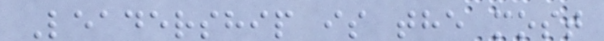Leadership is the most
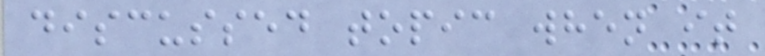discussed topic when it
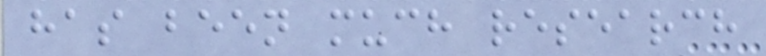has been much research
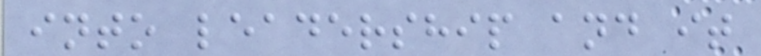into leadership and it
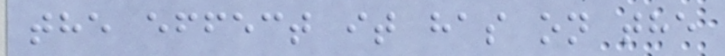the effect it has on the
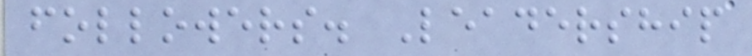followers. Leadership
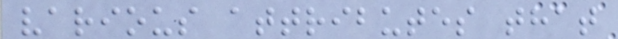various attributes that
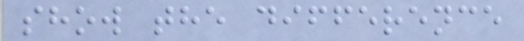show the difference
